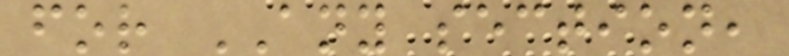for ANY section,
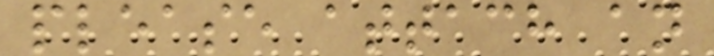please attach an
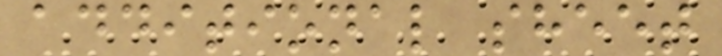additional sheet
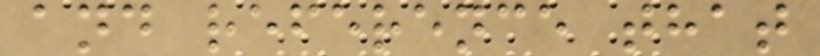and reference that
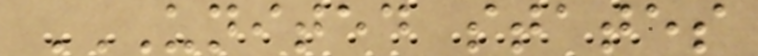UNITED STATES
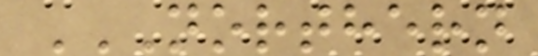NORTHERN
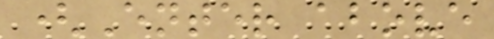(Enter above
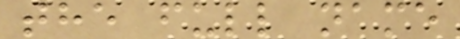the full name
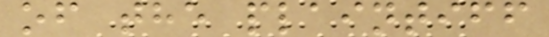of the plaintiff
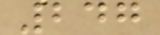247
